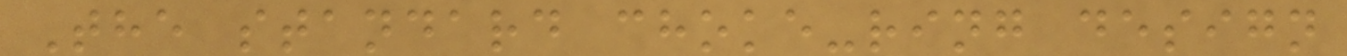The standard choke-ring design
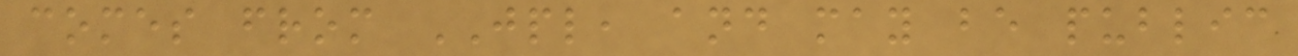comes from JPL, and may be public
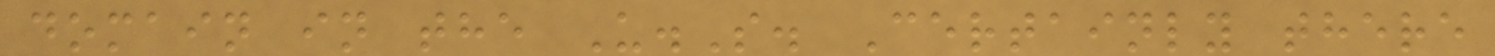domain in the U.S. Certainly there
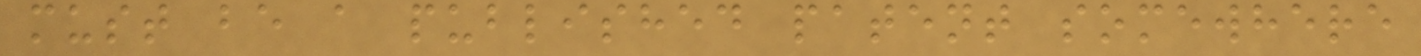must be a published patent somewhere
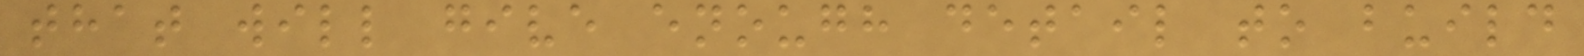that will give enough detail to build
